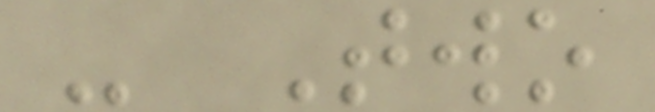- Two
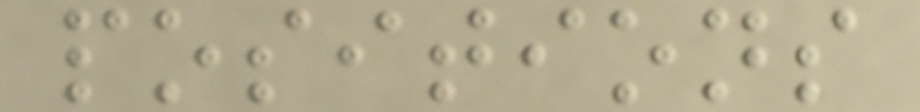positions
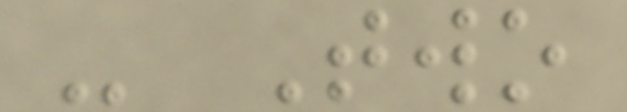- Two
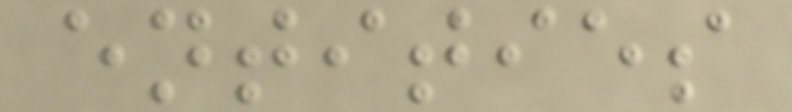entities
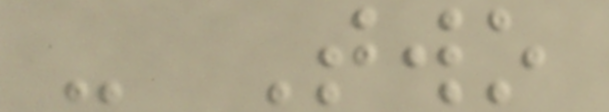- Two
